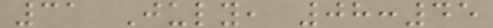31 July, 08:45
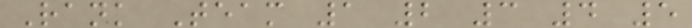Rank Team 1 2 3 4 5
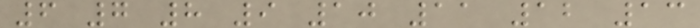6 7 8 9 10 11 12 13
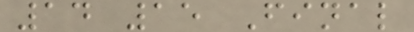14 15 Final
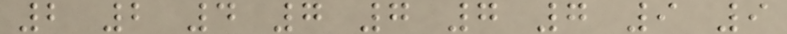2 2 4 7 7 7 7 9 9
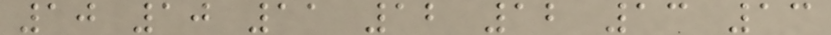10 10 11 12 12 13 13
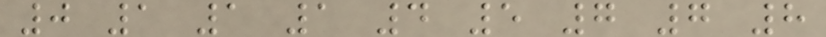0 1 1 1 4 5 7 7 8
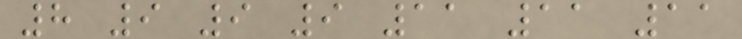8 9 9 9 11 11 11
